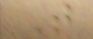T
